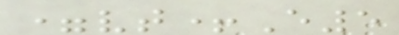=vt+E5
